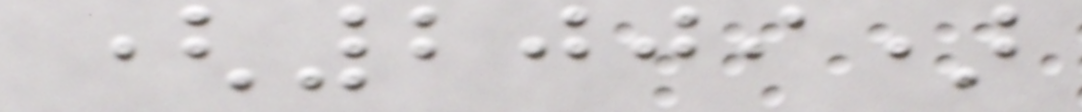(2009)
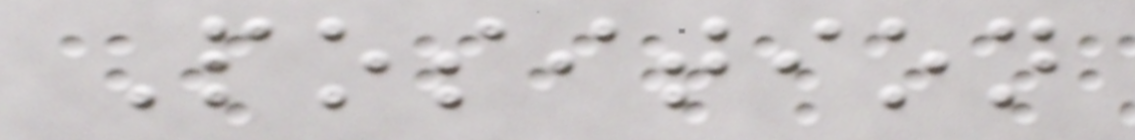Position
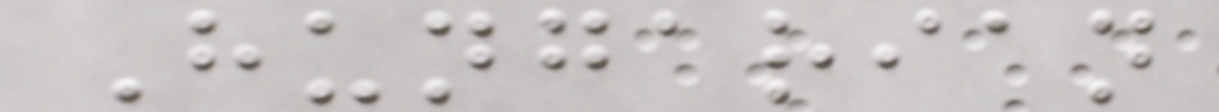Hungarian
